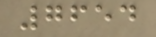7654
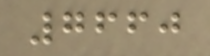7660
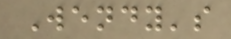Wendy's
